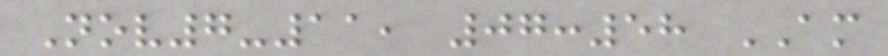Nov7-11, 07:58 AM
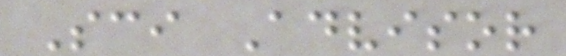Sci Advisor
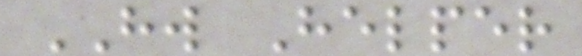HW Helper
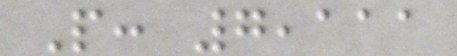P: 7,111
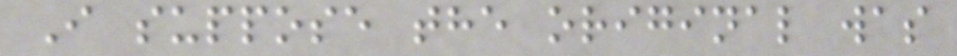I suppose the original was
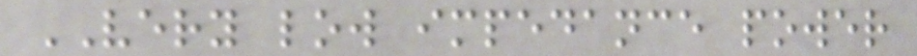VERY low impedance power
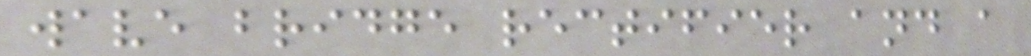wave bridge rectifier and a
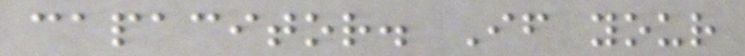capacitor. If your
